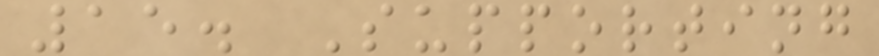15. Supporting
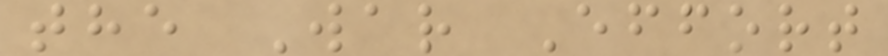the War Effort
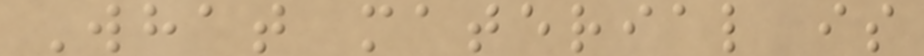What material is
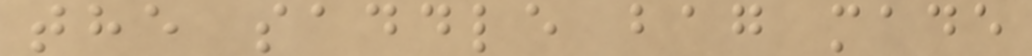the saddle bag made
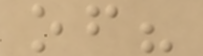of?
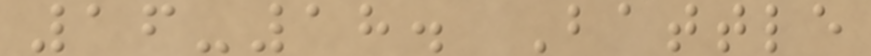16-18. Battle
